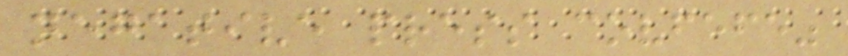negative press covfefe"
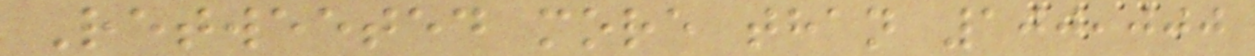Retweeted more than 100,000
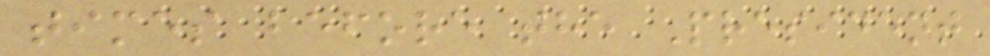times before the President
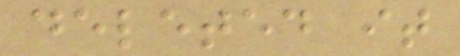deleted it
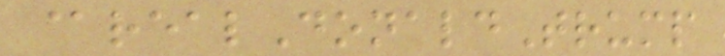@realDonaldTrump
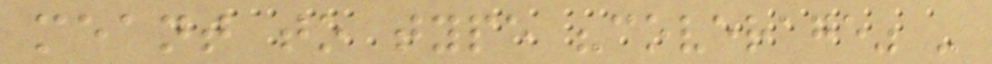meant to type "coverage" -
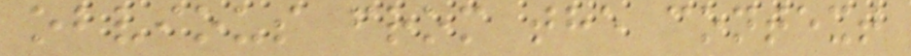obvious from the context
